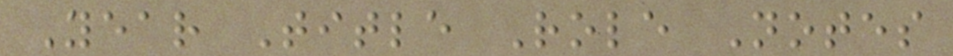Year Title Role Notes
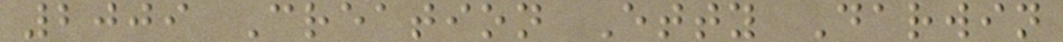2009 Creation Etty Darwin
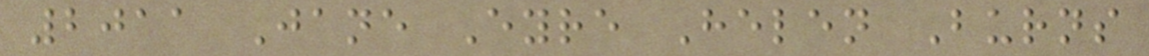2011 Jane Eyre Helen Burns
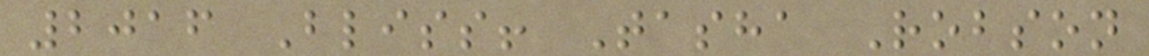2016 Bliss! Tasha Robson
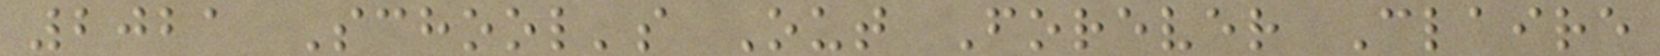2021 School's Out Forever Claire
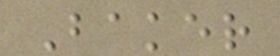Baker
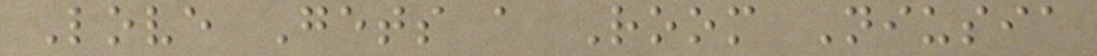Love Gets a Room Niusia
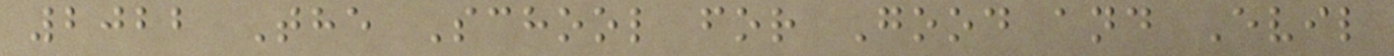2022 The School for Good and Evil
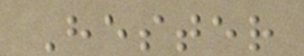Hester
